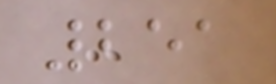251
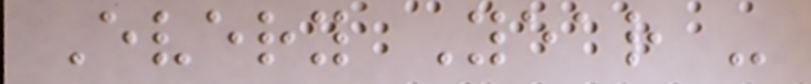Every Year -
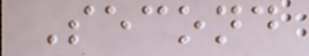Second
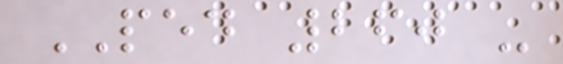PED 260 -
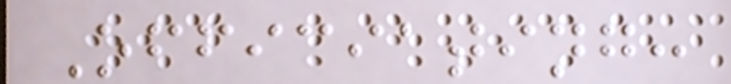Officiating:
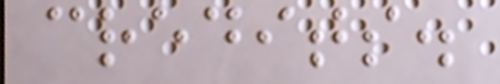credits.
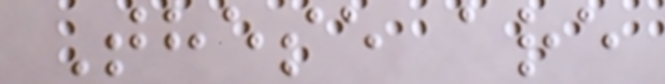These are
